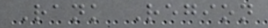Rank Region
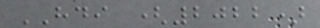HDI (2022)
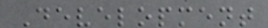Development
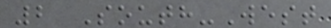2 South-West
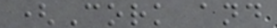(Cork and
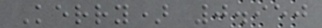Kerry) 0.950
